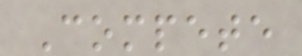Compete
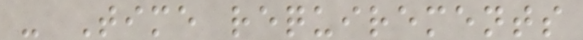- Time requirements
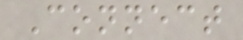Connect
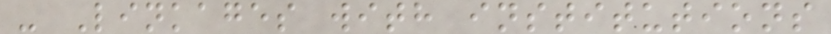- Linkages with institutions
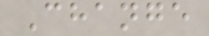Change
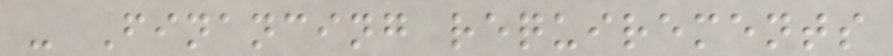- Financing requirements
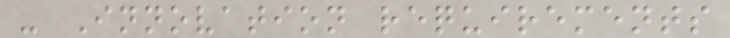- Innovation requirements
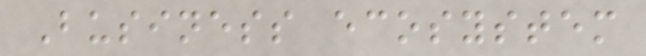Business ecosystem
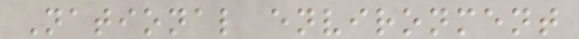National environment
